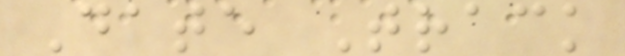Date Track
